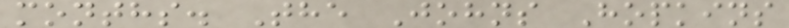months. The Johns Hopkins
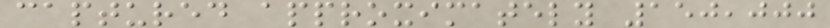captured approximately 150,000
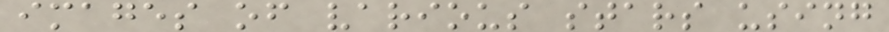images of various stars using
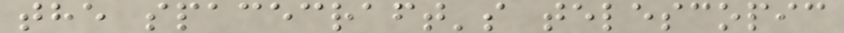the spacecraft's telescopic
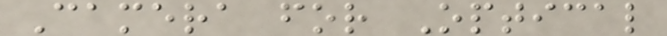Camera for Optical
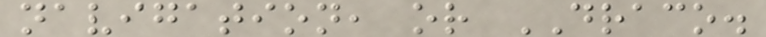navigation, or DRACO.
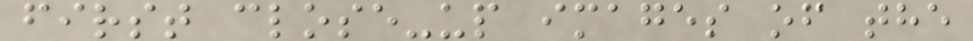first close-up images of the
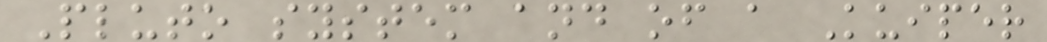Pluto system and of a Kuiper
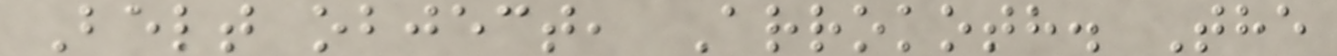Belt object, Arrokoth. The
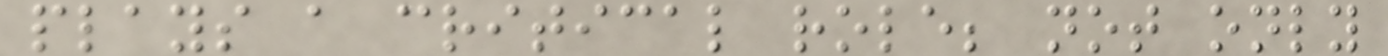plays a critical role; not only
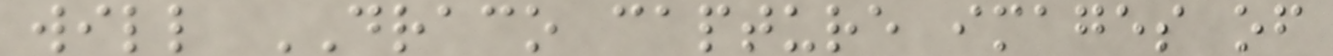will DRACO capture images of
